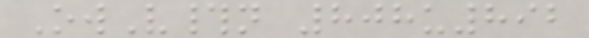OwV#n 808u892
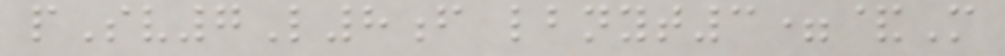pSv7L8f lbnyt3=&M
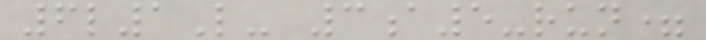6l1L- 3a5-run=
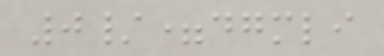0/=dgmli
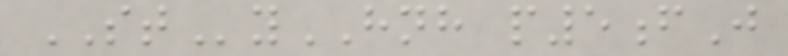STyHNH p5fJ
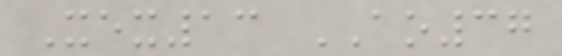Xex13 AO37
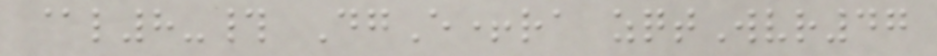@l8-# DgE+ra zqtWvr47
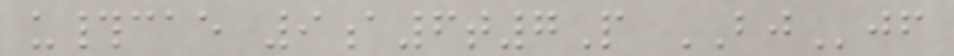u#cae 9a6t7P BJjf
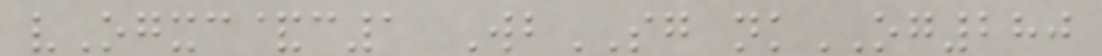vOgxc&c1 WbSG nkOG280
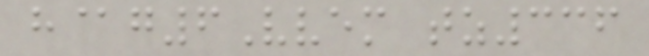h@g6Vvem tz336
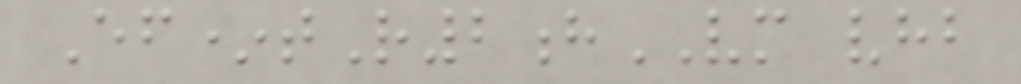Ef*tR2hVM vhb
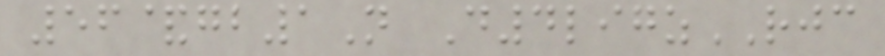56&gb1N D4ligzRJC
